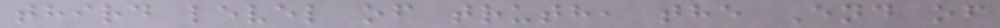third level of truth, the End of
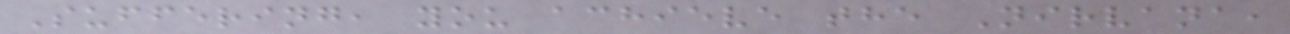Suffering, you achieve the Nirvana,
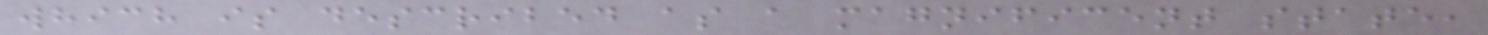which is described as a magnificent state,
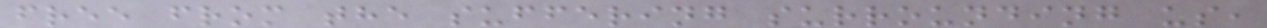free from the suffering surrounding us,
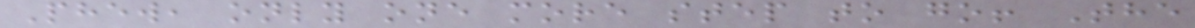Phew, only one more step to go! The
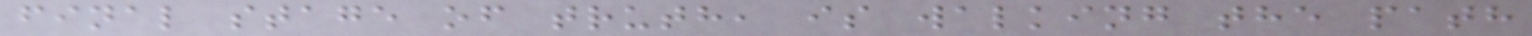final stage of truth, is walking the path
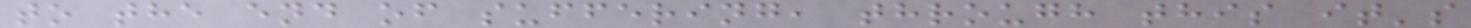to the end of suffering, through this it's
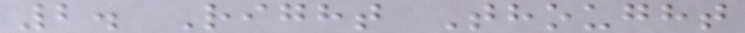2. Right Thought
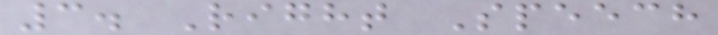3. Right Speech
